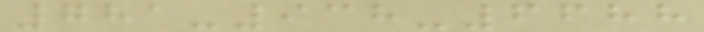781-938-6688
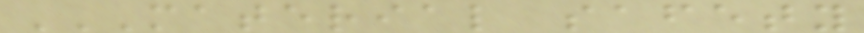MATERIAL SAFETY
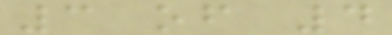3 of 4
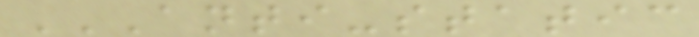ANTI-STATIC
